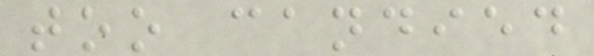too candied
